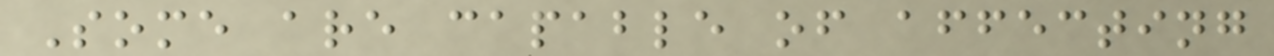Some are capable of affecting
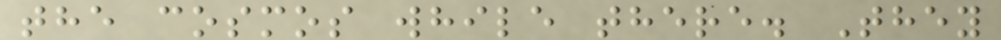the cosmos while there. They
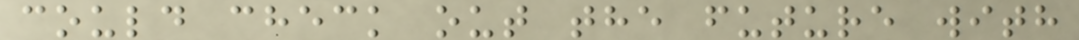could check out the future with
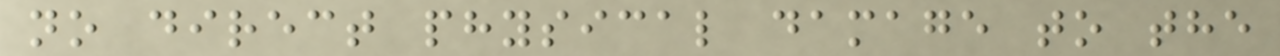no direct physical damage to the
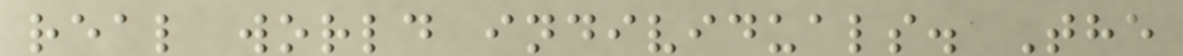real world individuals. The
